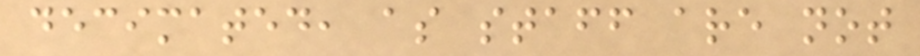decimated, as staff are not
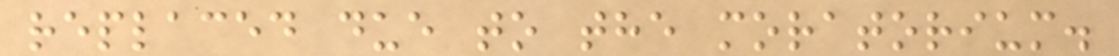replaced due to the moratorium.
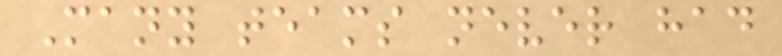Many teams never had
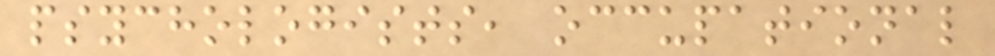psychologists, occupational
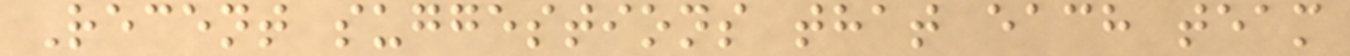Recent suggestions that each team
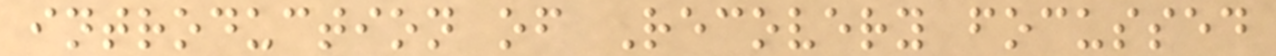introduction of Recovery focussed
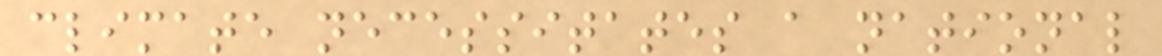climate necessitates a national
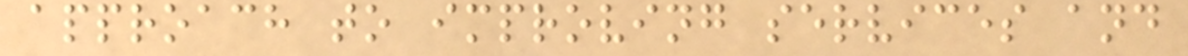approach to improving services and
